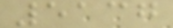5137
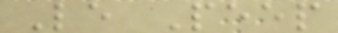Le Peep
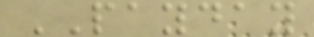PAYDAY
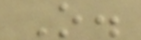O.
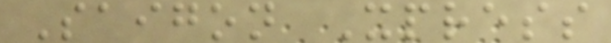Saigon Xpress
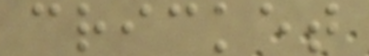cricket
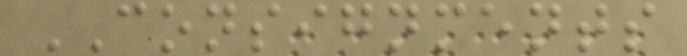CONSIGNMENTS
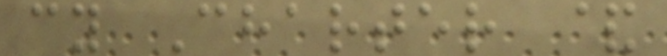cy Charter &
